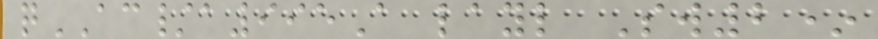qAC/a995A layl Sw2*
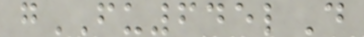gFU645lD
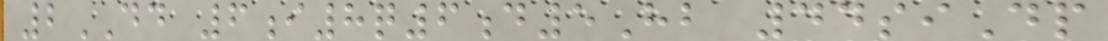2DD 6i8q6d5Hb 44siDp
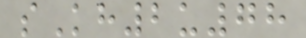sKh2u78
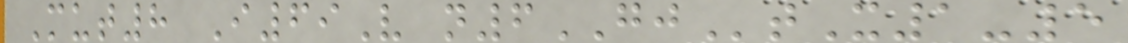Mut8 I69V n6GJtX1-5
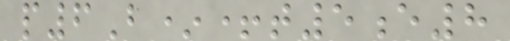p6B*+t5e8
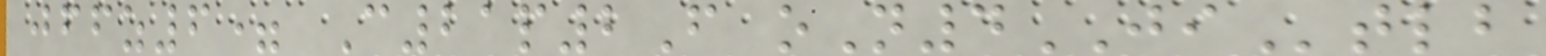jffz6= C21p2F oN4JItlb
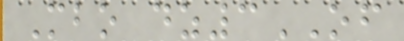Mbo dz3OF
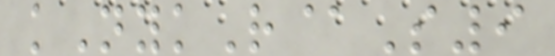kNykR@S9
